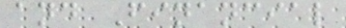and Financial
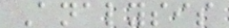Analysis
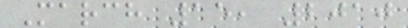March 15, 2010
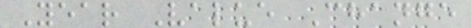Year Value Change
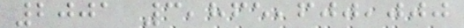2001 3,865,600,000
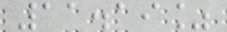11.19%
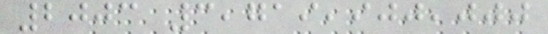2003 3,719,900,000
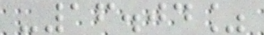-16.04%
